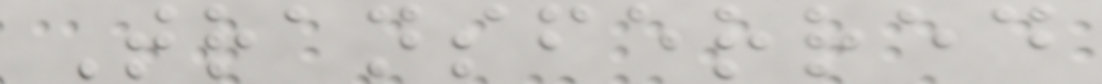Transferred
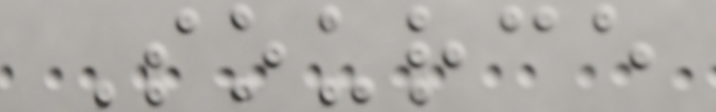Source
